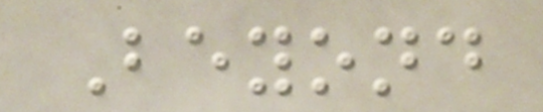Beyond
